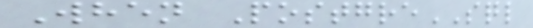When PostgreSQL
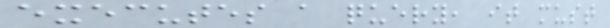executes a query, it must
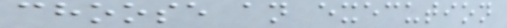choose an execution
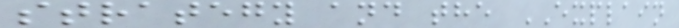strategy and the EXPLAIN
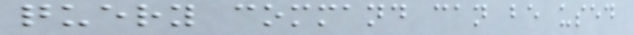query command can be used
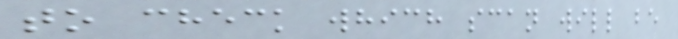to check which scan will be
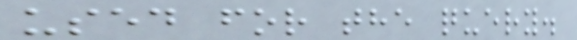used for the query.
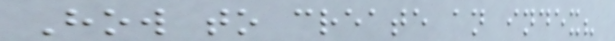How to create an index?
